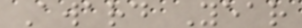Award Year
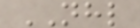NHL
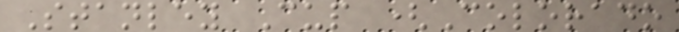Stanley Cup (Colorado
